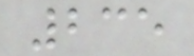235
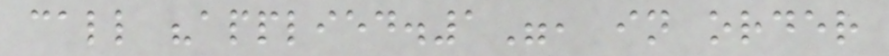call "applied.1", in order
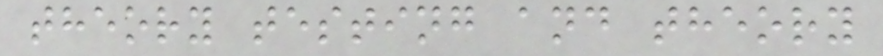theory testing and theory
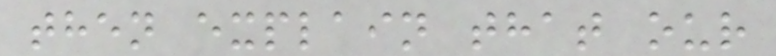then explain that our
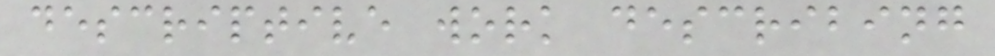descriptive work describing
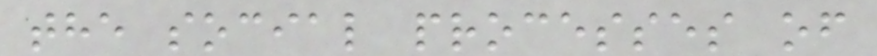the social processes of
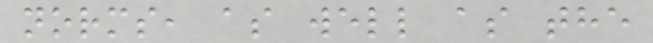norms, as well as the
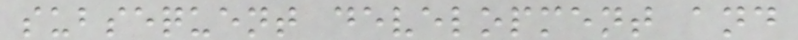subsequent development and
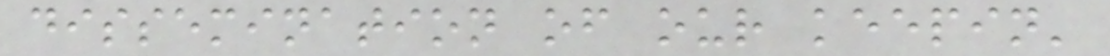dissemination of our keepin'
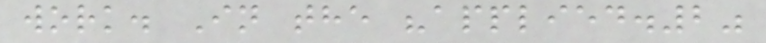work. In the "applied.2"
